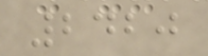2420
